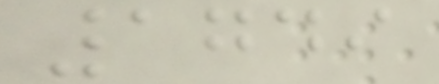1749
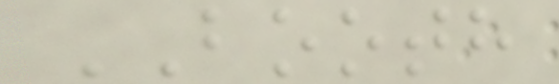BOOTH
